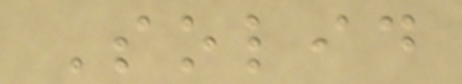Solid
